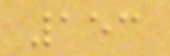153
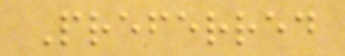Preferred
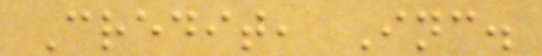Credit, Inc.
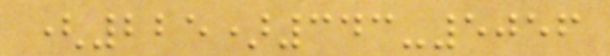(225)343-5056
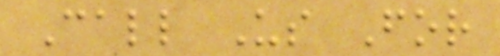Call Us For
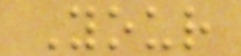Your
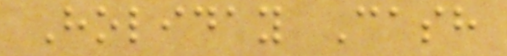Holiday Cash
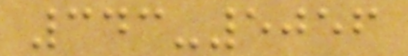343-5056
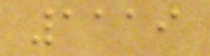1119
